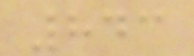843
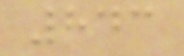843
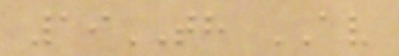19TH AV
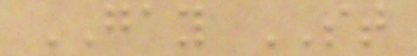GAY ST
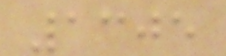1305
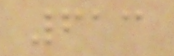613
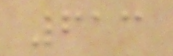613
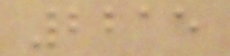2215
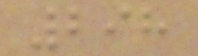298
